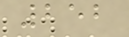252
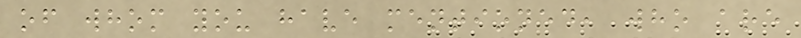of whom you have mentioned, who are
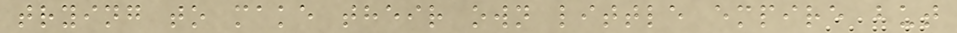trying to make their own little empire but
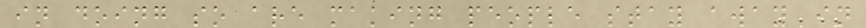in doing so are making people stay away in
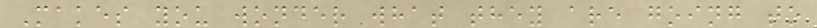Makes you wonder what they are going to
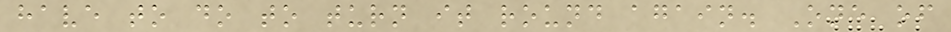have to do to turn it round again. One of
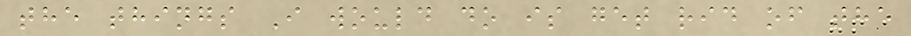the things I would do is get rid of the
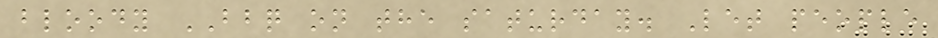bloody BBQ on the saturday. Let people
